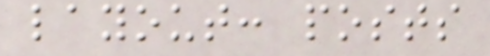layout: posts
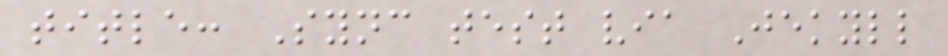title: Sync test via Jekyll
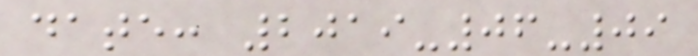date: 2019-06-09
